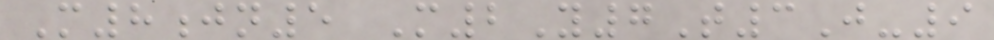M8jn5 M2Y7T3J-9
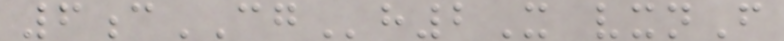6cCGh2X vxnF
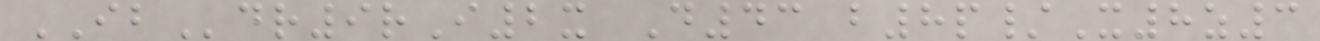IBdr9rI2x D43 b8p/X8z3
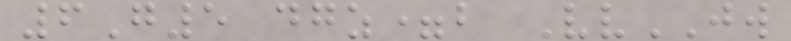6G5 dgz=b VvJW
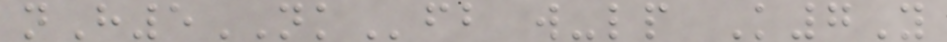nH5NKfb w-lp K7Y
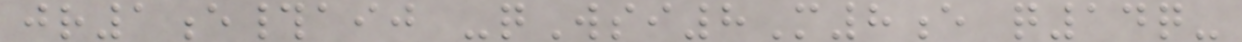jr1e#aij -qWsi8M8e q14q-
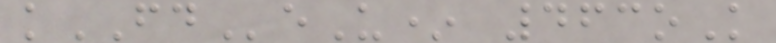kFDeU* 463oK
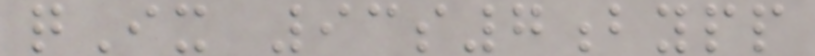qIx 93s7bypp
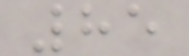85
